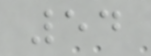54
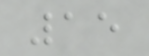15
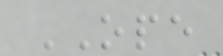OPE
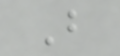B
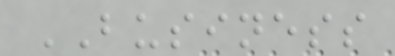BUSINESS
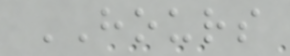HOURS
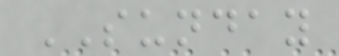SUNDAY
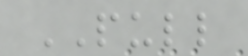PULL
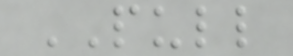PULL
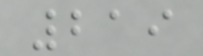219
